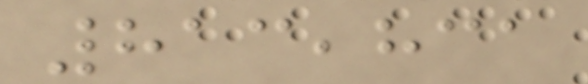813,831
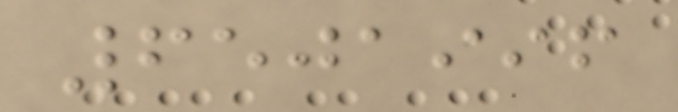6501996
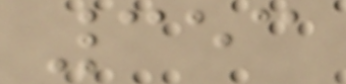353
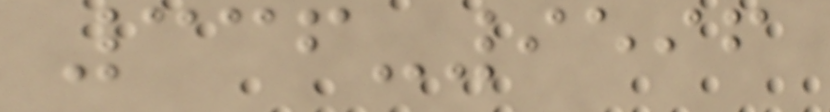336-9596
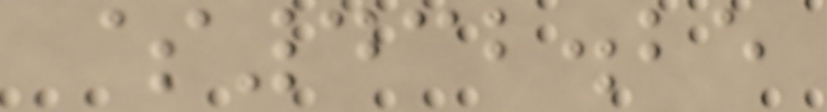$432.25
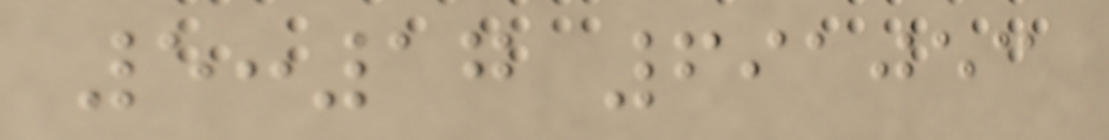5:17 691053
